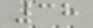38
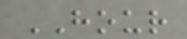HOUR
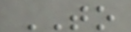TO
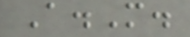A.M.
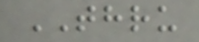THRU
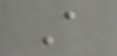A
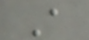A
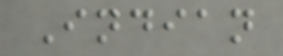Indian
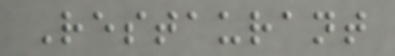Restaurant
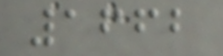1662
